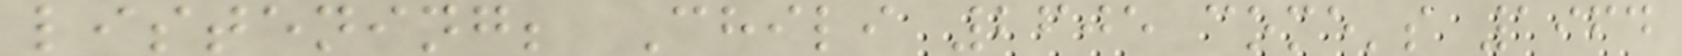listening; Chili 2605 come's 1964
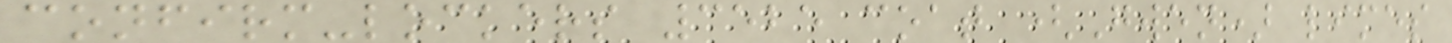confirm-lockers 3525 coat (Gwen) limes
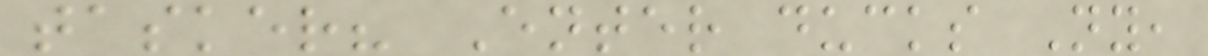tasker? Enter ducks Ny,
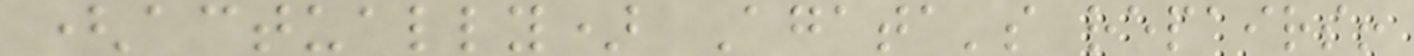(actually) Agata's repairs!
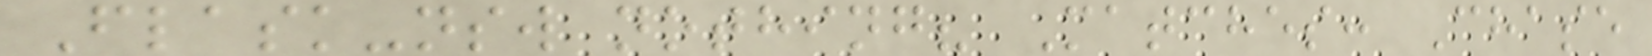Flask-nsw nothing? Matches: Chase
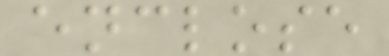enclose
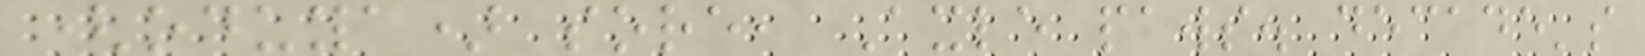(oduya) sore, Axle paws. decade's
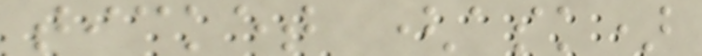ticket (ask)
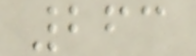263
